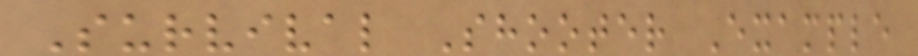Survival Shooter Example
